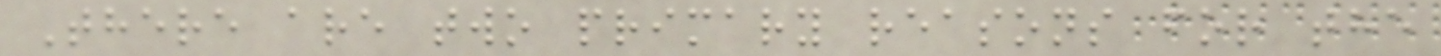There are two primary reasons for the
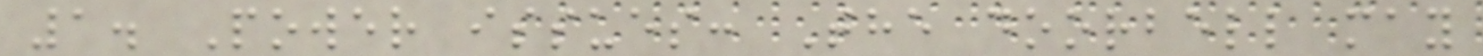1. Power issues: The doorbell may
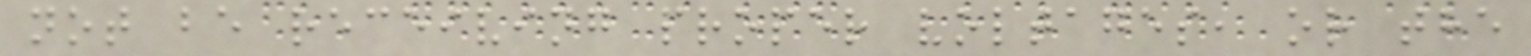not be receiving proper voltages, or the
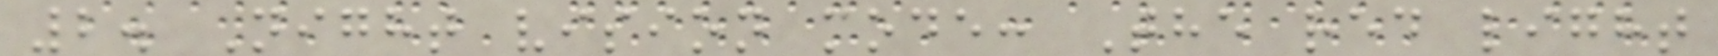2. Night vision mode: The red light
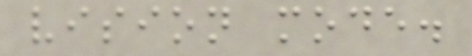vision mode.
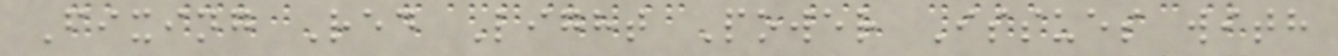Fixing Red Light Power Issues with
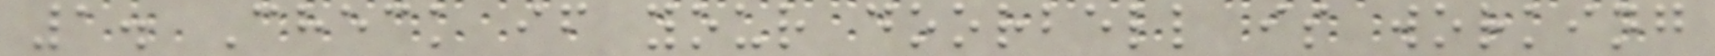1. Check if your doorbell is working
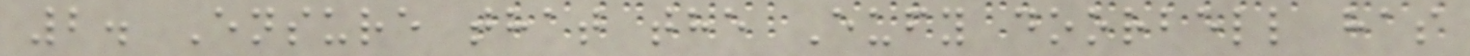2. Ensure that the Eufy doorbell has
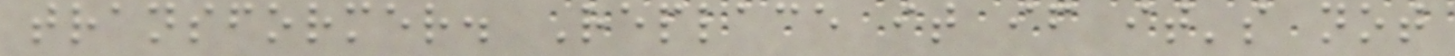transformer. Replace it if it's not
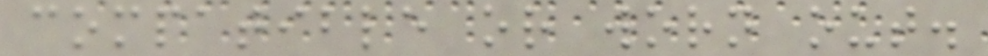compatible or worn out.
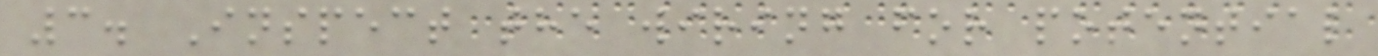3. Inspect the wiring for potential
